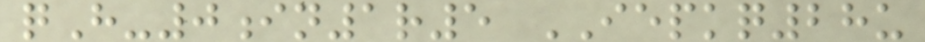qH-0in1r5 IEPKQ28u
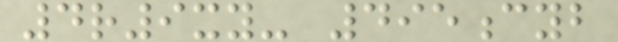4r9xy- 495cyb
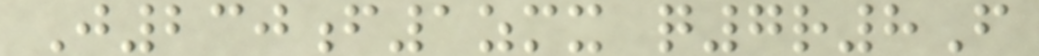J230f1zmx q7r8F
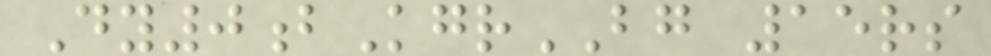Dy0bKgrBG 15rs
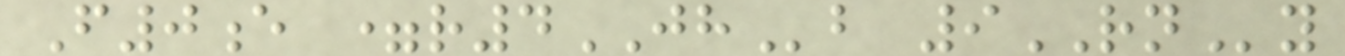F0e =r4JHb 9RNy
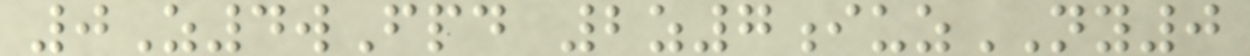0Z4wFpd 2z7iuzNY0
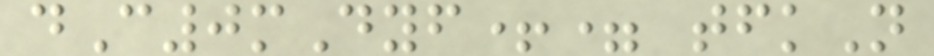dC0mDyf+= tfkN
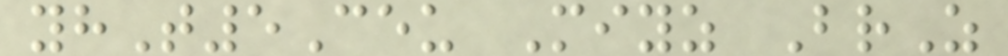yhT5Ceu Miyz BrZ
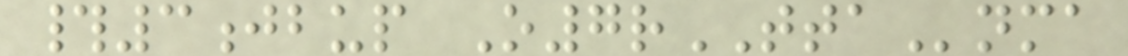#3jbup O7rTTAnma
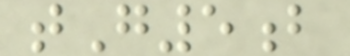tG5b
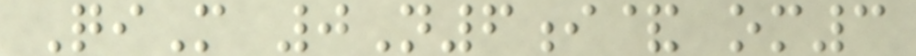QiM 0N6i& om3
